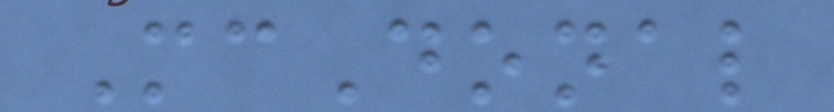McDonal
